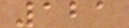121
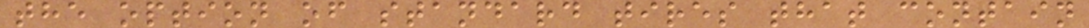the option of standard tires that contain
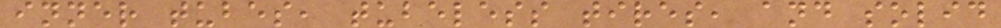inner tubes, tubeless tires, and solid
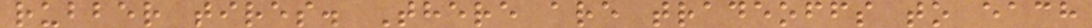rubber tires. There are tradeoffs to each
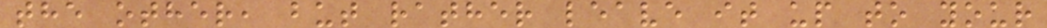the other, but rather leave it up to your
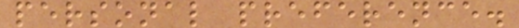personal preference.
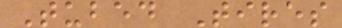Tubed Tires
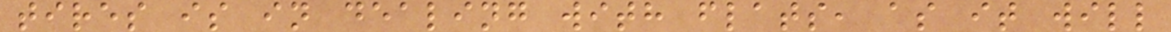tires is in dealing with flats, as it will
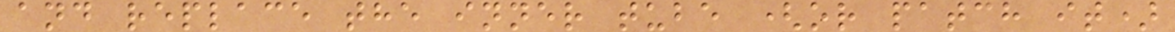and replace the inner tube (or patch it)
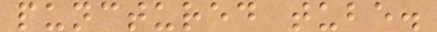punctured tube.
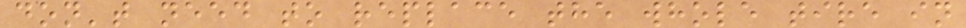don't need to replace the whole tire in
